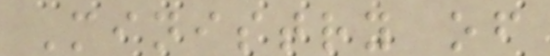Ministry of
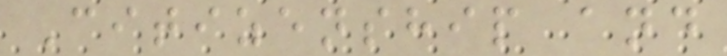Citizenship and
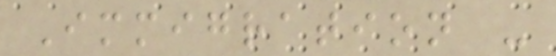Immigration -
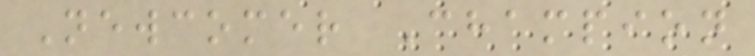Newcomer Champion
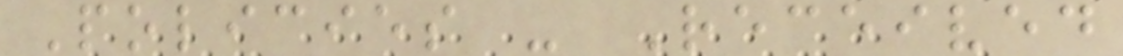Policies - Received
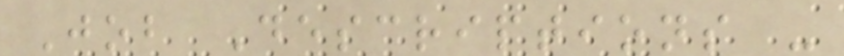Job Descriptions -
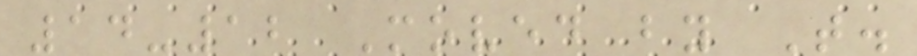14-12 Moved by T.
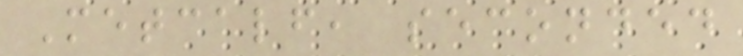Metcalf, seconded
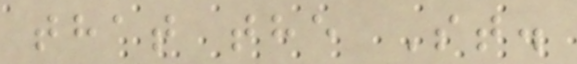that the St.
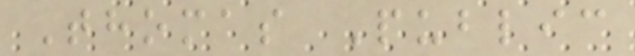Thomas Public
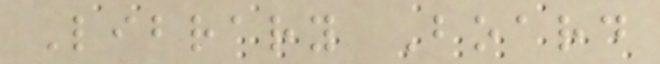Library Board
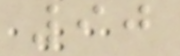90
